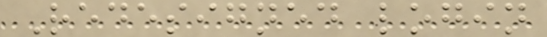Redesigned login
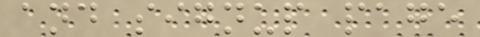and signup page
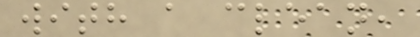with a clean,
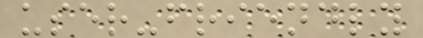user-friendly
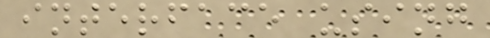interface using
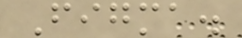Figma.
